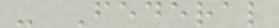- Federal
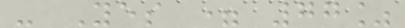- Yes = 77%
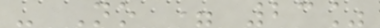- No = 23%
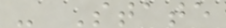- State
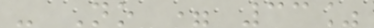- No = 33%
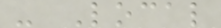- Local
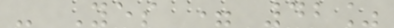- Yes = 42%
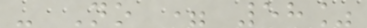- No = 58%
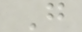G
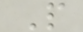P
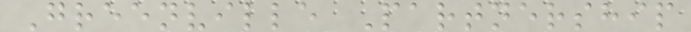Greenville Partnership
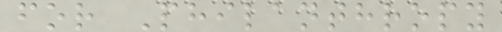for Philanthropy
